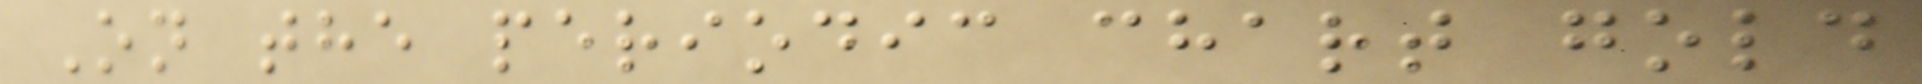On the periodic chart gold
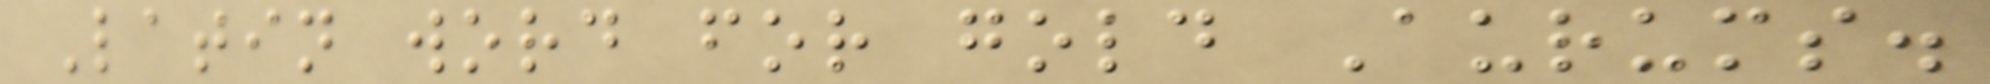Latin word for gold Aurums.
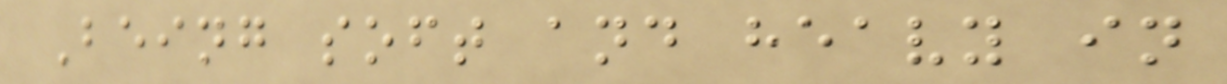Being soft and heavy in
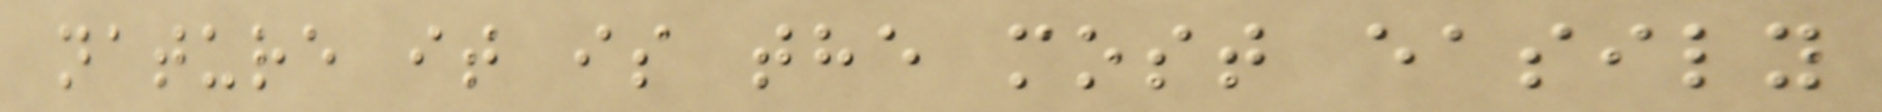nature it is the most easily
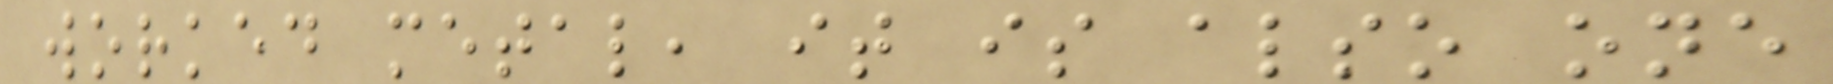worked metal, it is also one
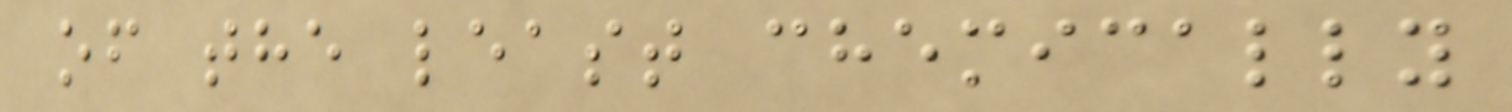of the least chemically
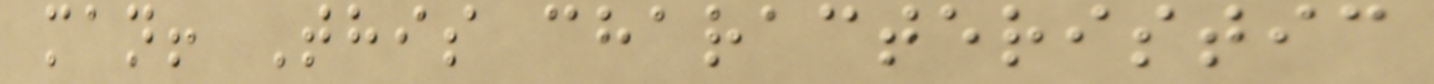man! This characteristic
